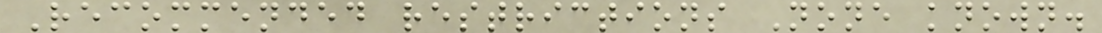Recommended restrictions None known.
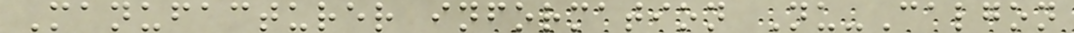Manufacturer information Nu-Calgon
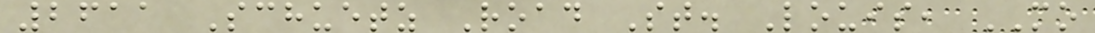2611 Schuetz Road St. Louis, MO
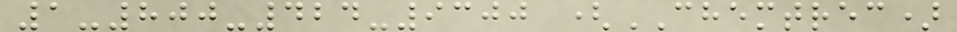1-800-424-9300 (CHEMTREC)
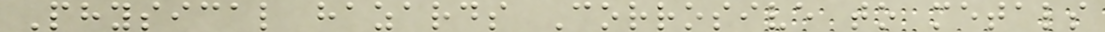Physical hazards Corrosive to metals
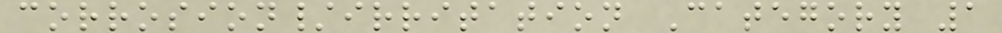corrosion/irritation Category 1
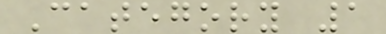Category 1
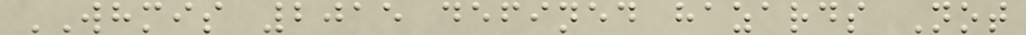WHMIS 2015 defined hazards Not
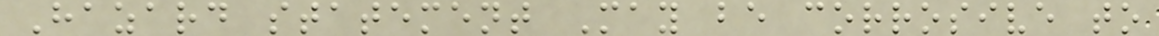Hazard statement May be corrosive to
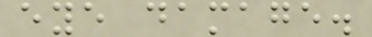eye damage.
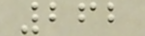262
